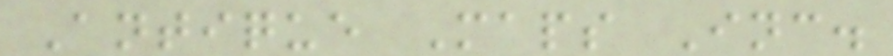Antique Maps Inc.
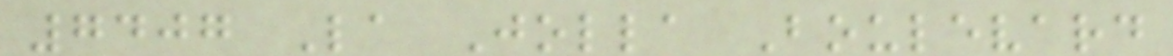7407 La Jolla Boulevard
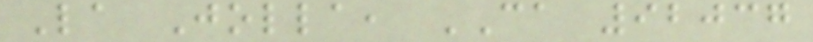La Jolla, CA 92037
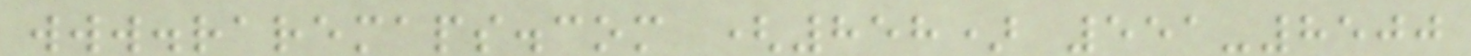www.raremaps.com (858) 551-8500
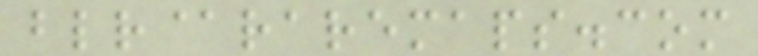blr@raremaps.com
